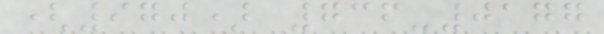(970) 736-0177
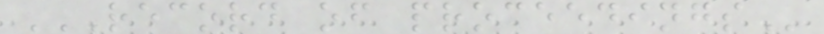RECORD OF PROCEEDINGS
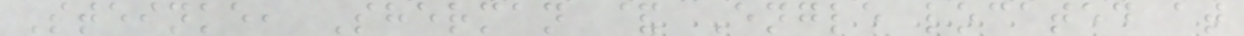Steinke, Sherman & Engle located at
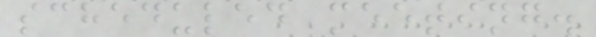scheduled meeting.
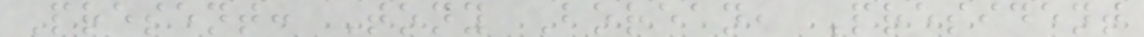Present: Tony Borean, President
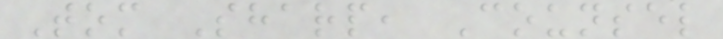Tom Sharp, Counsel
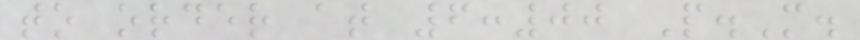to order at 6:00 P.M.
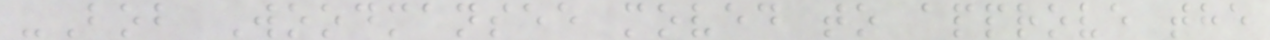-Bob Woodmansee moved to approve the
